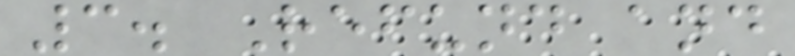3. Refund and
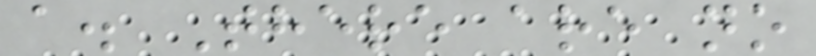a. There are no
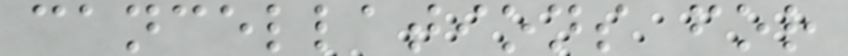cancellations for
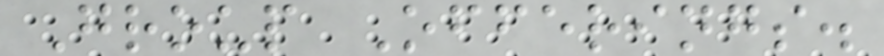Group Offerings.
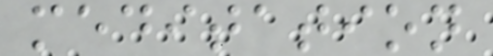meditation
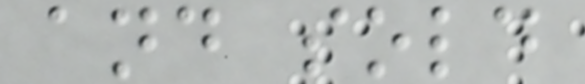and sold
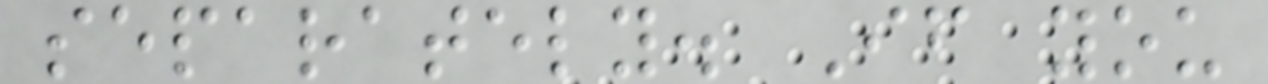separately. If you
